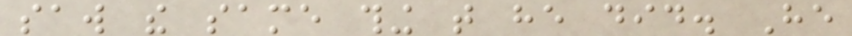saw the same thing that he did. He
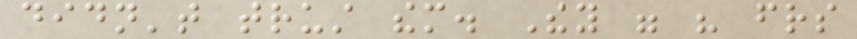didn't trust them. They were his friends
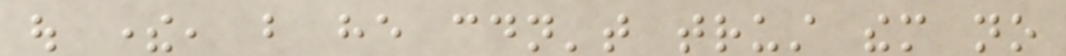out there, but he couldn't trust them no
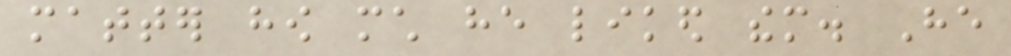matter how much he liked them. He
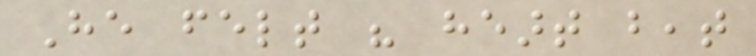He felt his heart beat
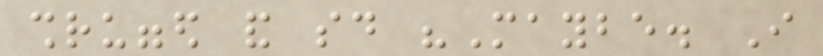shrugged and said "Maybe. I
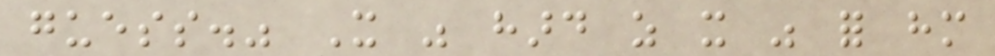guess." It was hard as it was for him
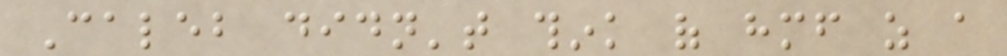Caleb didn't think of himself as a
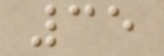35
